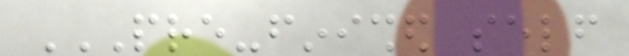PRE-FINISHED SELF
